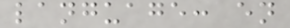language: en
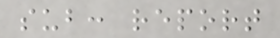sub: report
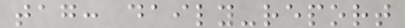tag: daily-report
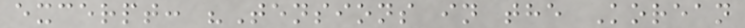excerpt: "Tensions in the Korean
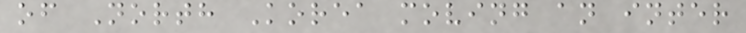of North Korea moving an inter
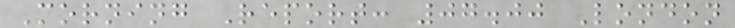Morning Report: 07.00 London
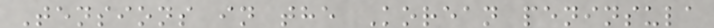Tensions in the Korean peninsula
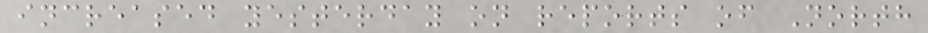increased yesterday on reports of North
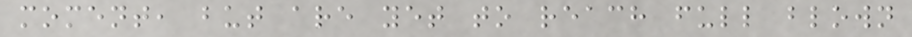moment, but are yet to reach full blown
